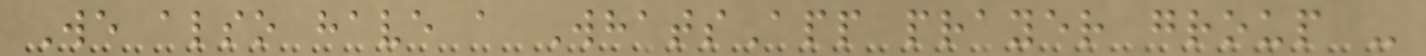We also have a WhatsApp prayer group -
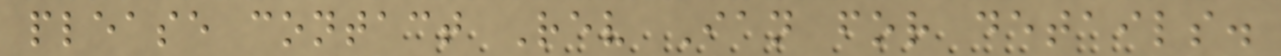please contact Rev Ian for details.
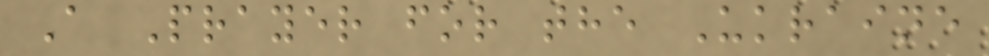A Prayer for the Ukraine
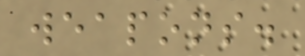weapons.
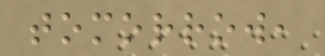tomorrow,
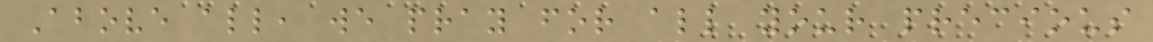Above all, we pray for all your precious
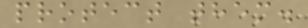protect them.
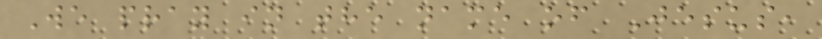We pray in the name of Jesus,
